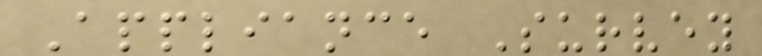Appliance Survey
